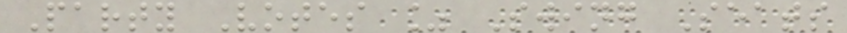Party Votes % Swing Seats
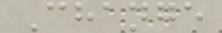Change
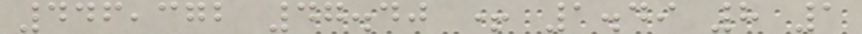446,372 47.40 + 1.49 8 1
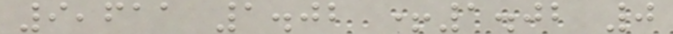9,611 1.02 +1.02 0
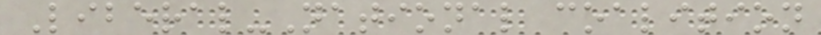Liberal-National coalition
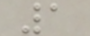1
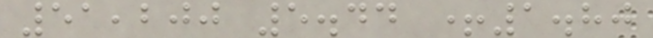51,200 5.44 +1.80
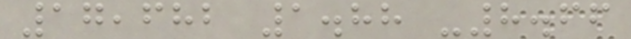17,682 1.88 -8.66
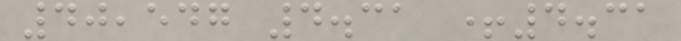40,547 4.31 +4.31
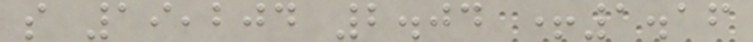s 19,204 2.04 +1.16
